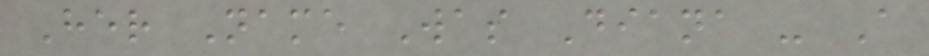Her Name Was Diana - A
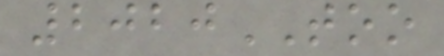2020TOO
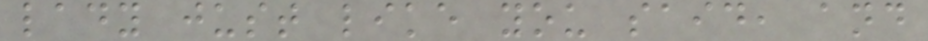lady just like you said, and
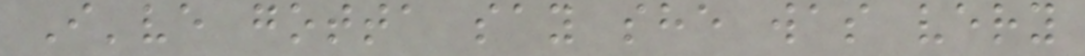I've gotta say she was very
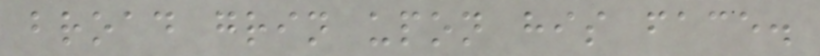broad grin upon his face.
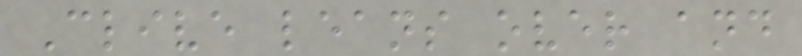Clive leans over and
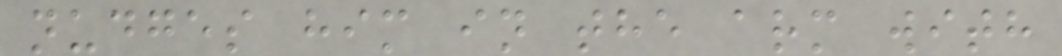nudges him in the arm with
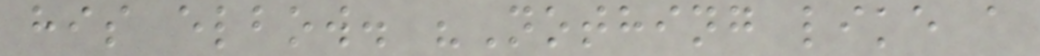his elbow. "Nothing like a
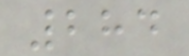284
